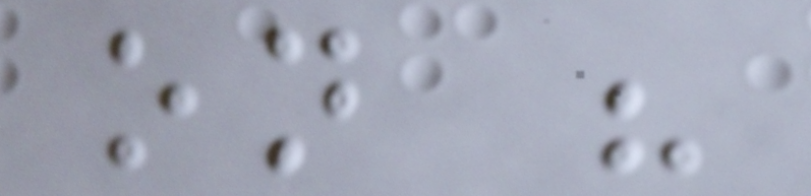on his
